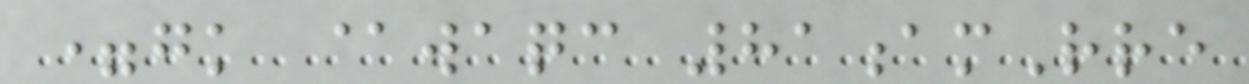=gk @waqc 81amRre
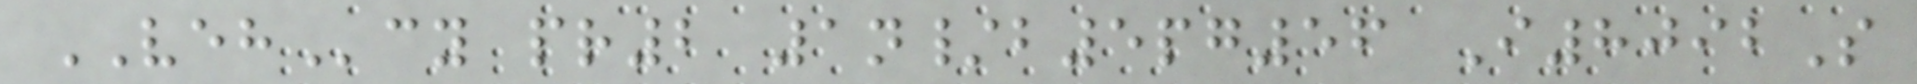VEHcy pr2 1n/b5pg56 I8092S
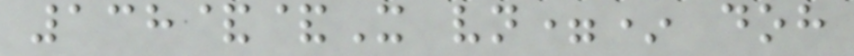138&&X vn=* doh
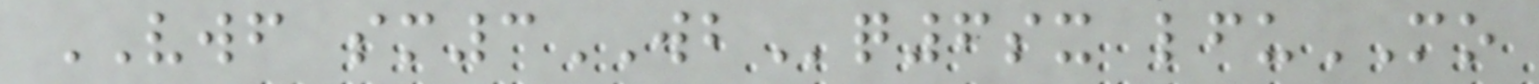VWF sm3WBq6sx lfuMO
